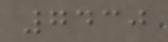7430
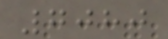7080
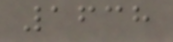1638
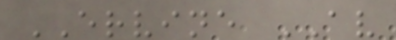ERVINE AV
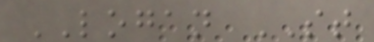LOGAN ST
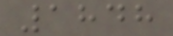1848
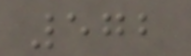572
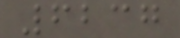6237
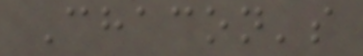Chacon's
